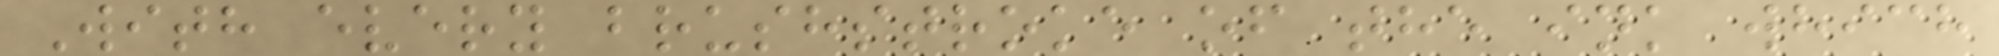With every brushstroke of the ink which
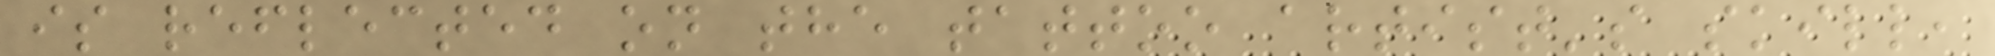is reflected on the tattoo artist's skill,
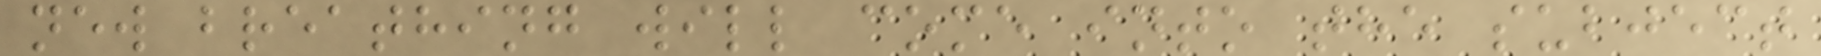new breathing will come into the subject
